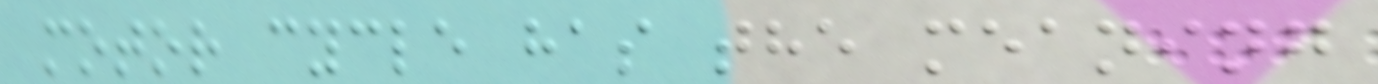motor cycle has the meaning
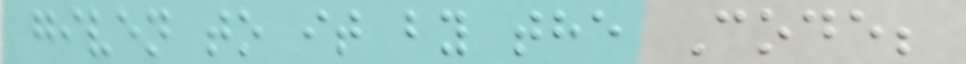given to it by the Code;
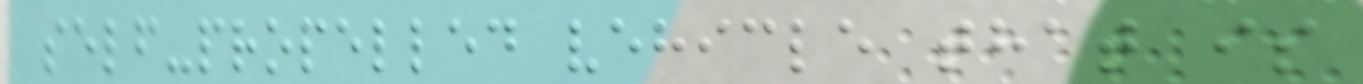self-propelled vehicle that is
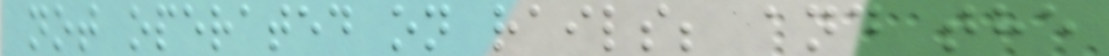not operated on rails; and the
